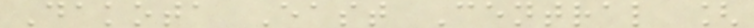Dakota East Central [
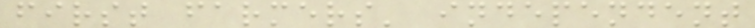first farmers' independent
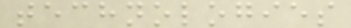technologies
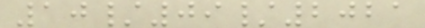10/09/2021
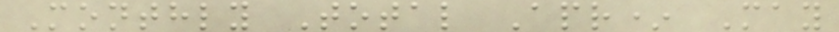Monthly Total Apr* May
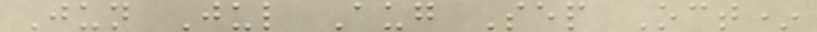Jun Jul Aug Sep Oct*
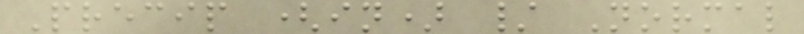Precip (in) / Normal
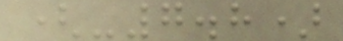(-7.8)
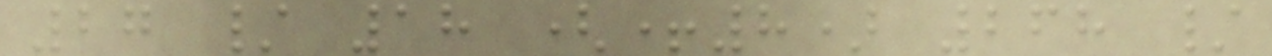27 / 18 (+8) 268 /
